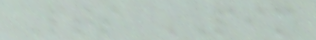Pts PIM
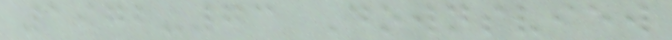1972-73 Downsview
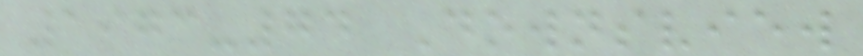1973-74 Downsview
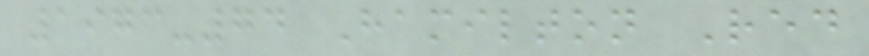1973-74 Hamilton Red
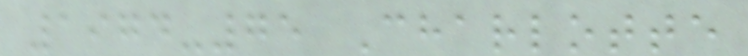1974-75 Charlotte
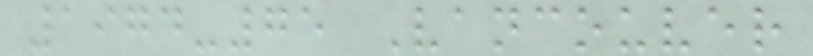1974-75 Vancouver
